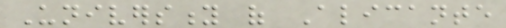University of Alicante
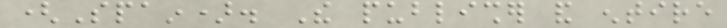(Spain). The publisher and entire
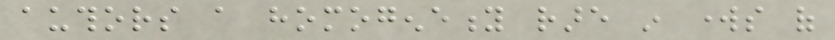authors a homogeneity rare in works of
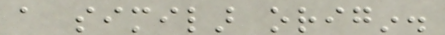a similar origin.
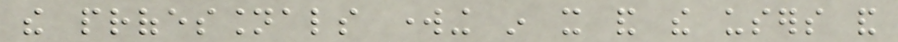the professionals working in it and the users and
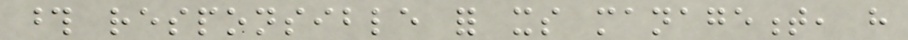those responsible for its management, have
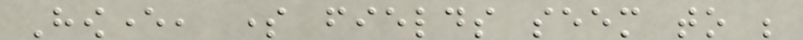However, some fields seem to be
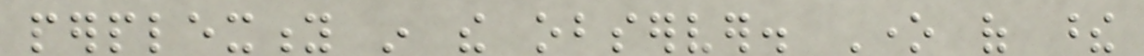perplexity in the observer. One of these
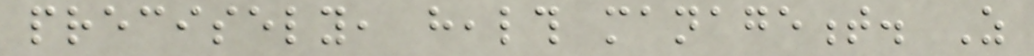precisely, health management. As
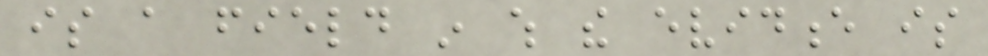is a field in which the evidence is
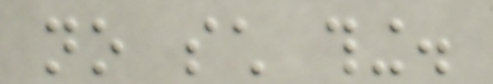no such thing.
